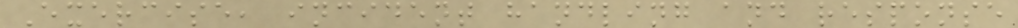Exercise, incident handling and response
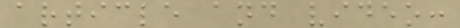article and video:
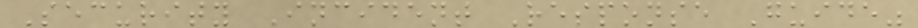Security Incident Response Guide"
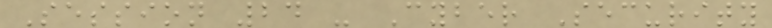Session 24 - Cyber Security
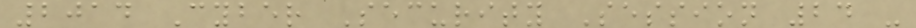2014 Cyber Security Session 24 -
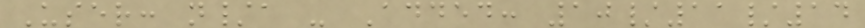User: n/a - Added: 10/11/14
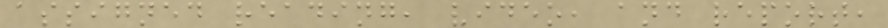assigned reading, video, and report,
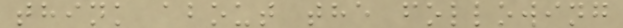think about the following
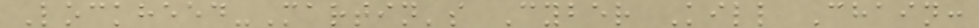Lockheed-Martin's Cyber Kill Chain:
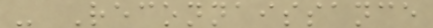- Reconnaissance
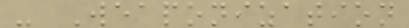- Weaponization
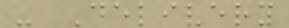- Delivery
